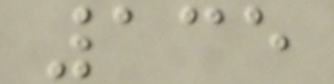135
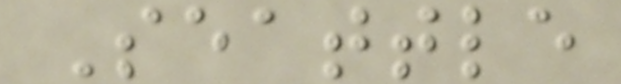Seattle
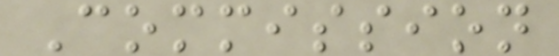Commission
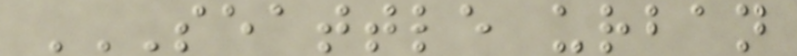SEATTLE URBAN
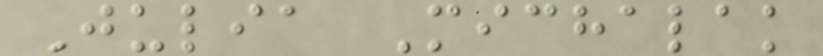Julia Michalak
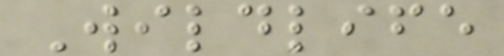Wildlife
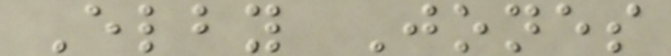Elby Jones
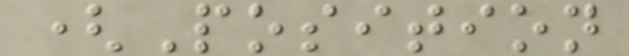(Position
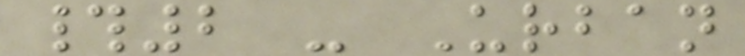#2 - Urban
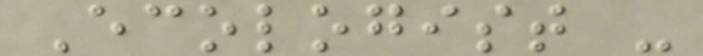Ecologist -
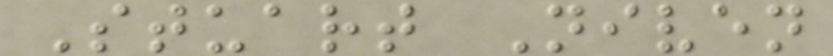Stuart Niven
